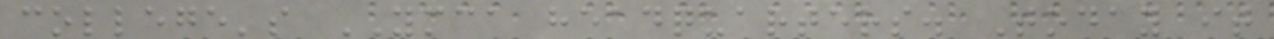college's YMCA headquarters. Today it
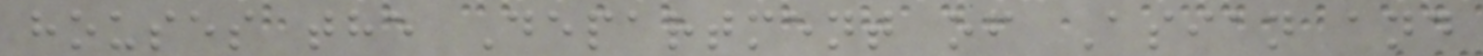houses the Department of Asian and
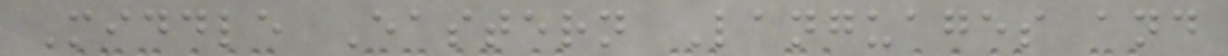Middle Eastern Languages and
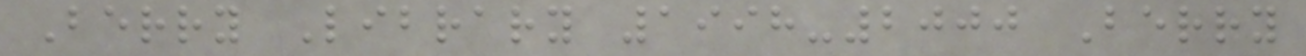Berry Library 1998-2000 Berry
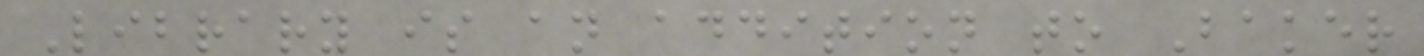Library is an addition to Baker
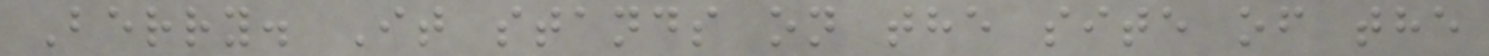Berry. It stands on the site of the
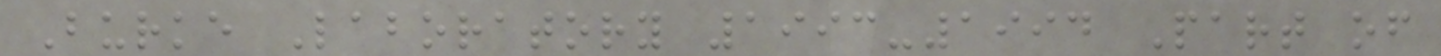Burke Laboratory 1993-1994 Part of
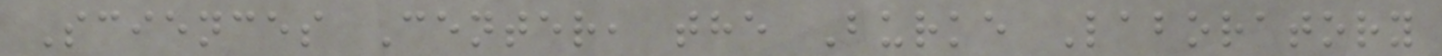Sciences Center, the Burke Laboratory
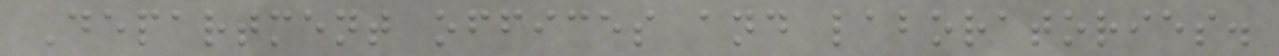Department offices and laboratories.
